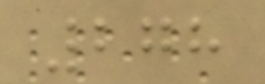278
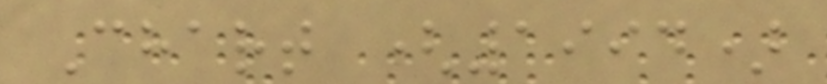Chart (1994)
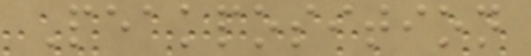Peakposition
